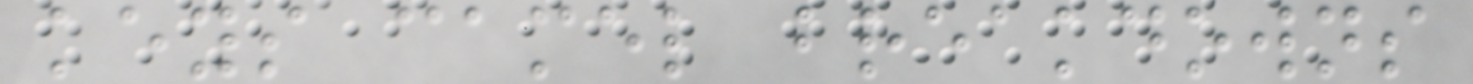keys camel breakdowns
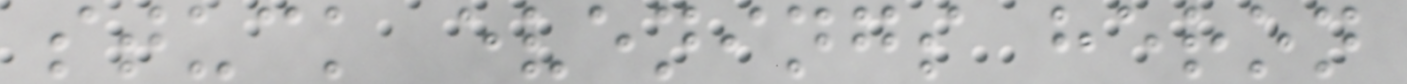stuck evenings heron
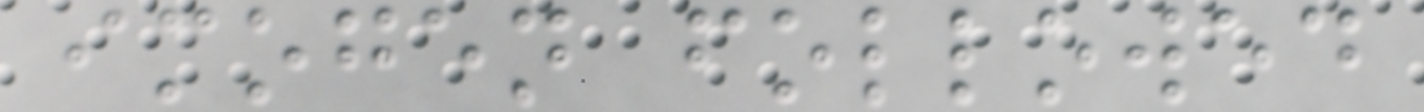imogen followed
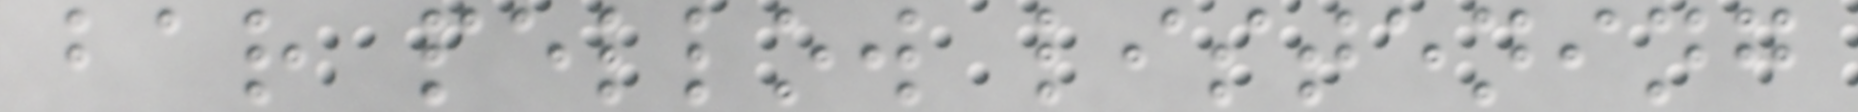bar pellow listening
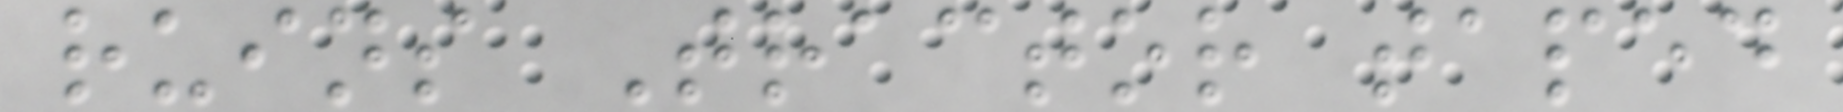ruins Tractor taped
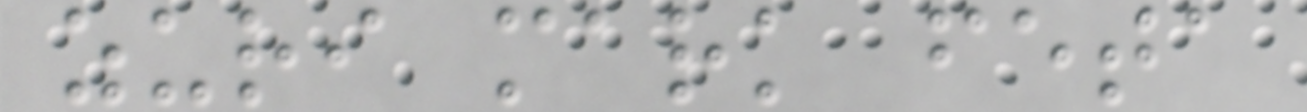zuri mark feta
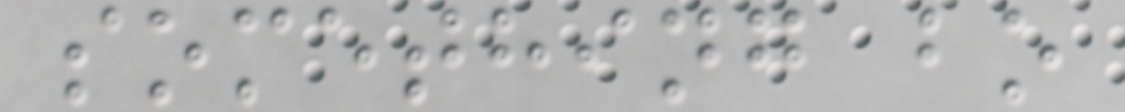something bo
